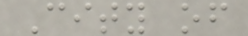City of
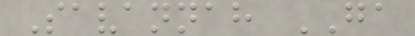Savannah GA
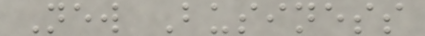New Business
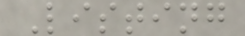Listing
